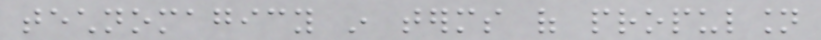technomagicy in terms of propulsion
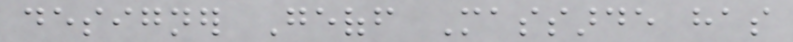designer Geoff Massarde has
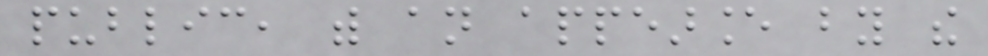public, with an appearance by the
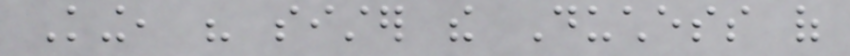King, his sister the Duchess of
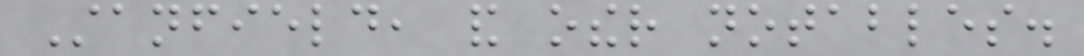Stanfield, and other notables.
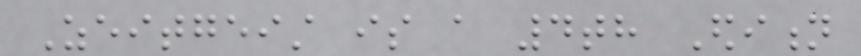Zeitgeist is a 4th Edition
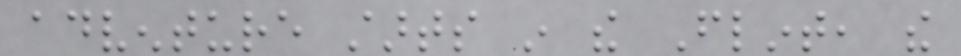adventure starts in the Flint, the
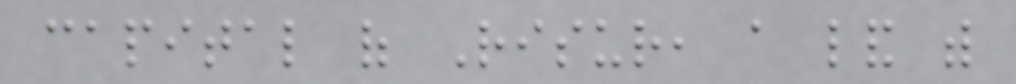capital of Risur, a land with
